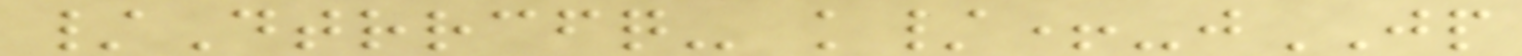/Dtrrcfq- k/+-jJP
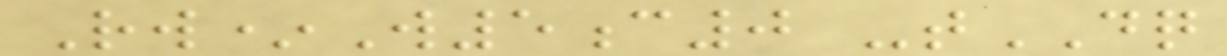Rw*W5c0 -tDQ
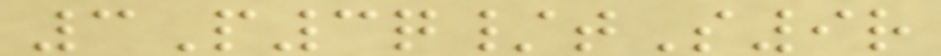3P3q/tS9r
